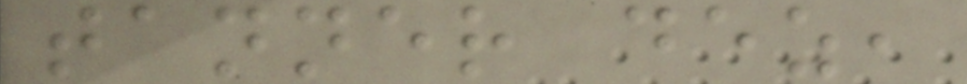tanner dez,
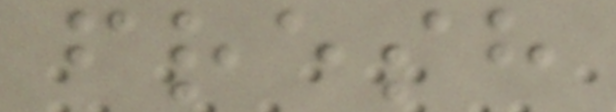fresh
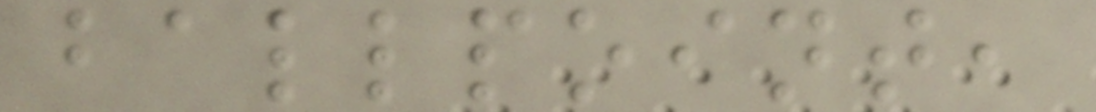ballpoint,
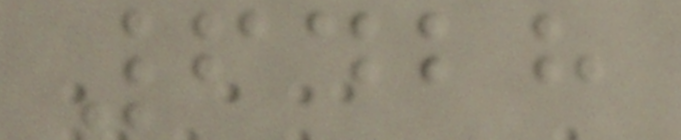6428
